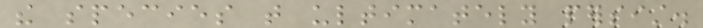the species that ultimately persist.
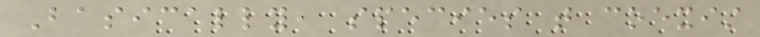Basically, species that coexist
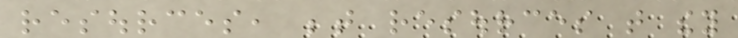resources, between resources that they
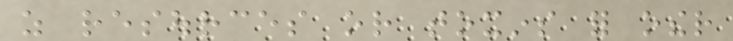as resources or toxins for other
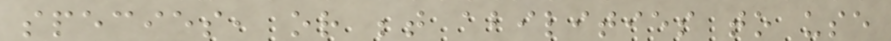species, or between abilities to use
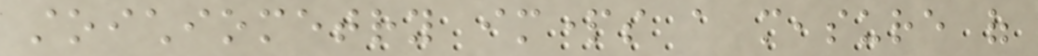stoichiometry imparts a measure of
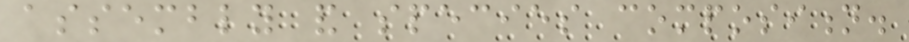assembly and species composition.
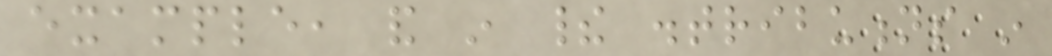example, and in their distributions in
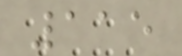115
